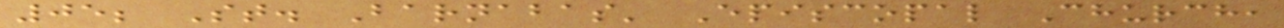05; St. Barnabas' Episcopal Church,
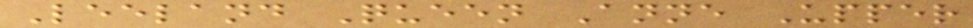Leeland Queen Anne Upper
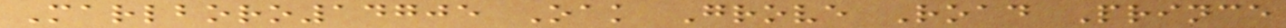Marlboro14705 Oak Grove Road Prince
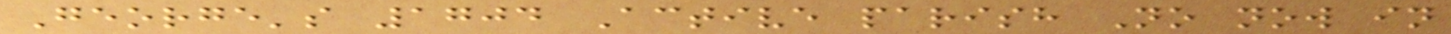George's 1704 Active parish No now in
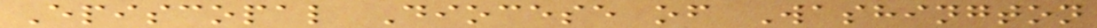Episcopal Diocese of Washington
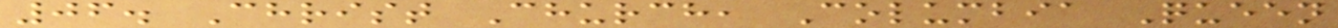06. Christ Church, Columbia Queen
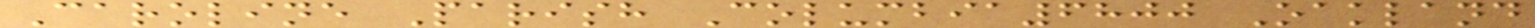Caroline Parish Columbia6800 Oakland
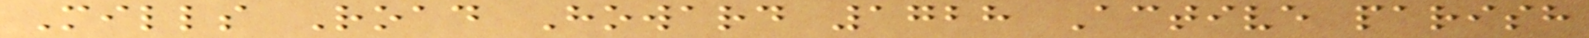Mills Road Howard 1728 Active parish
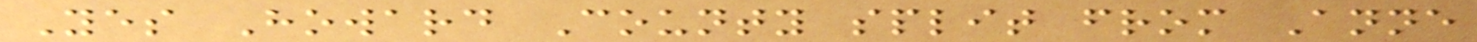Yes Howard County split from Anne
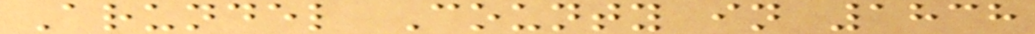Arundel County in 1838
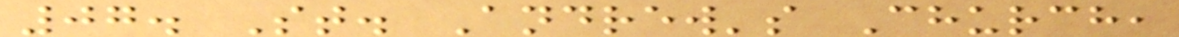07. St. Andrew's Church,
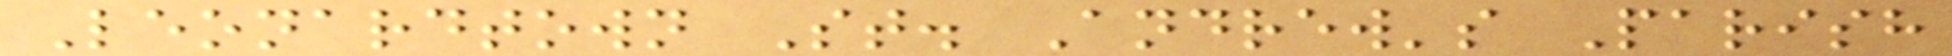Leonardtown St. Andrew's Parish
